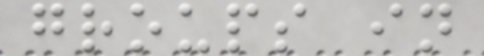groups in
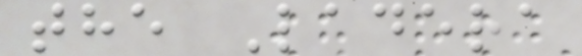the Ladera
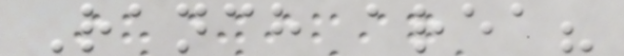Ranch area?
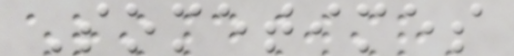Sometimes
